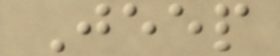Jeep
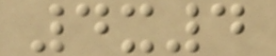4x4
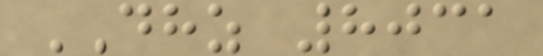DHZ 8031
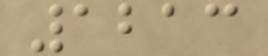1213
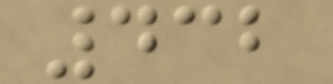432
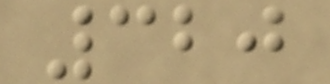320
